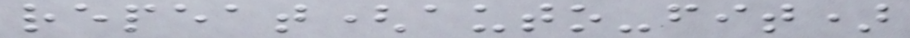repeat(auto-fit)
